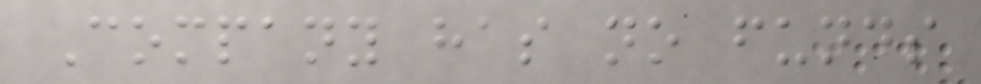Company has no funds
